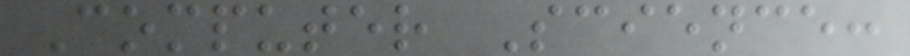Computer Science:
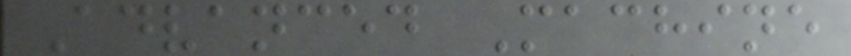Advanced Machine
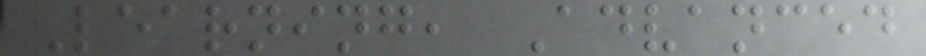Learning, Advanced
